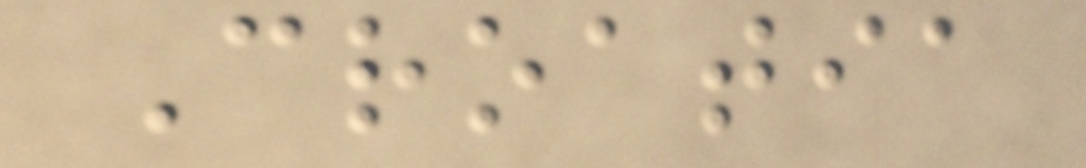Croatia
